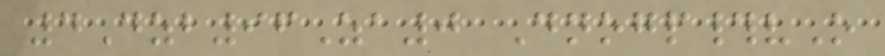4Dzb96Za0 Dnogp#vO
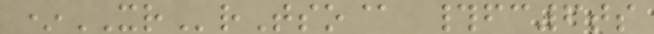*XRrTso@ #fc6ts
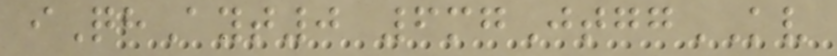iQhAyt0 6mgJtggKV
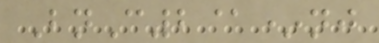BnC2@*nj
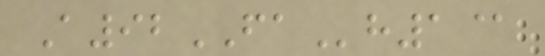A92FAh1@
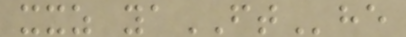xxz yaFThe
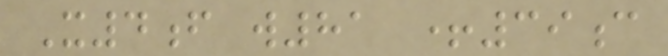X4f w81 +39c
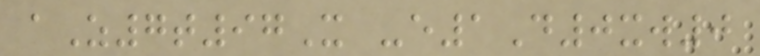aZ7t97X -e1D0xw0
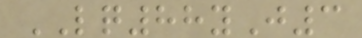LQ88yJ3
